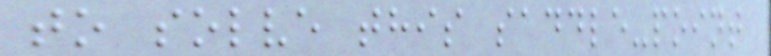to solve this saddle-point
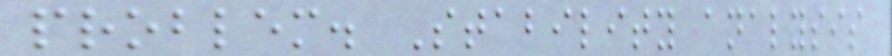problem. Stability analysis
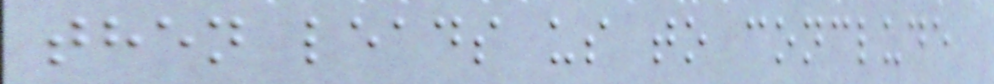then leads us to conclude
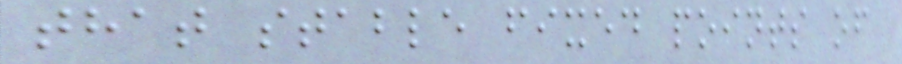that stable fixed points of
